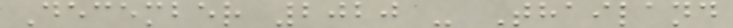December 2020 - Thailand
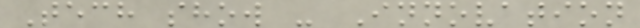Tech show - Innovation
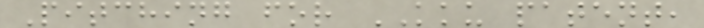Pitching for KKU patent,
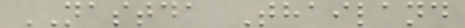NASTDA Thailand
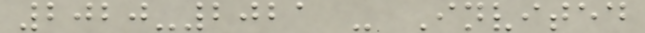2020-2021 - Invited
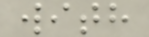with
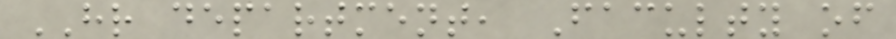HR department, Faculty of
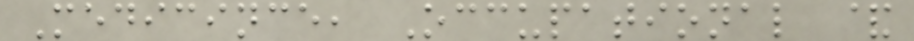Medicince, Occupational &
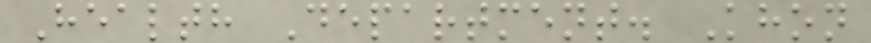Health Department. Khon
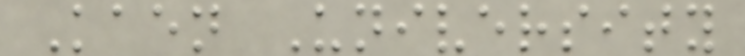Kaen University
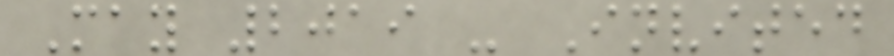May 2019 - Invited
